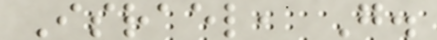Israel, G.
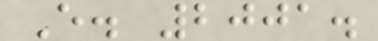E. 2001.
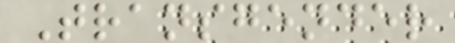Transgender
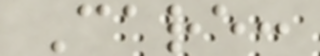Care:
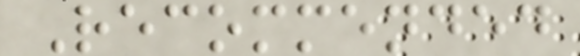Recommended
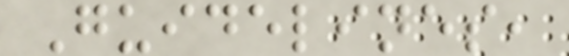Guidelines,
